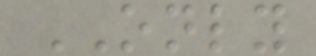ONLY
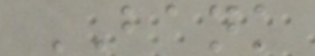BANK
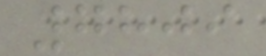7809
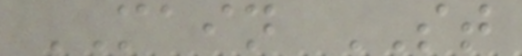MAIN ST
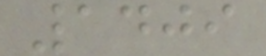1409
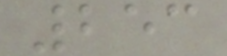253
